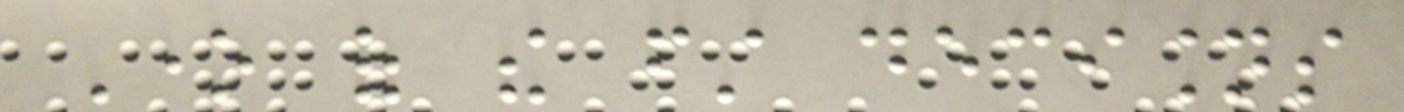One of the first decisions
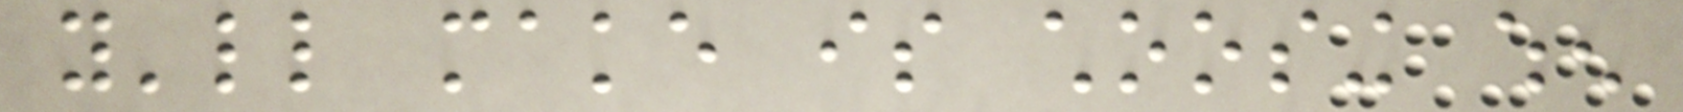you'll make is choosing when
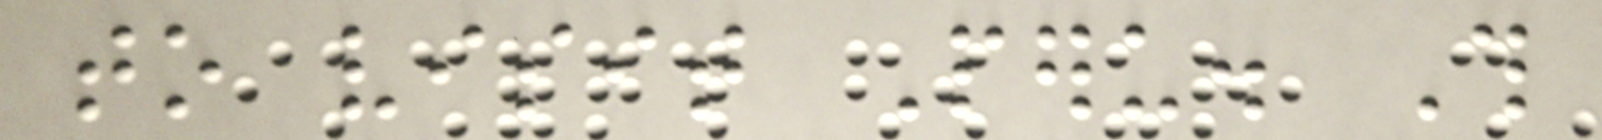to visit Peru. This
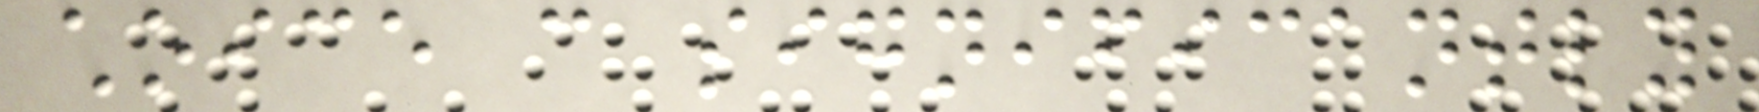choice can significantly
